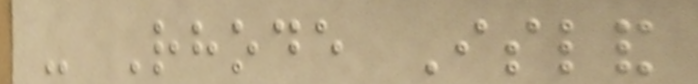- Rhode Island
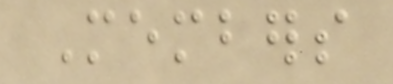Members
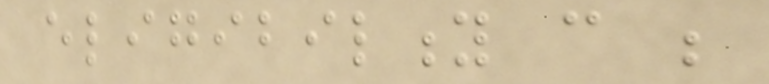eligibility can be
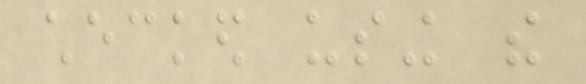checked using the
